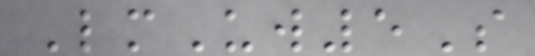LmUw5S
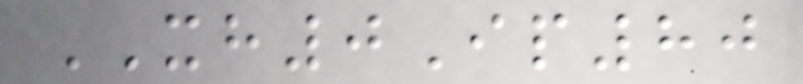XH0Ip80
